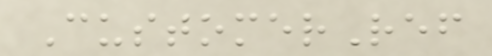CustomerRef
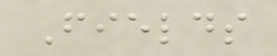Fields
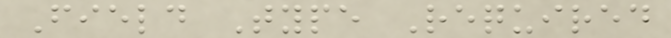Field Type Required
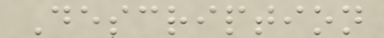Description
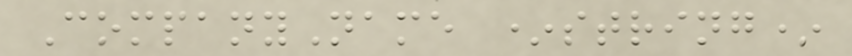CompanyName *string*
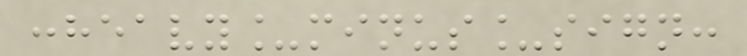:heavy_minus_sign:
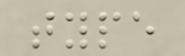type
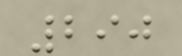290
